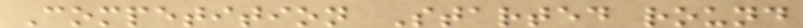Competition Started round
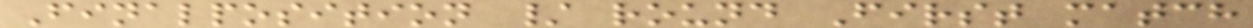Finalposition / round First match
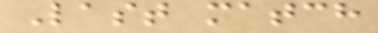Last match
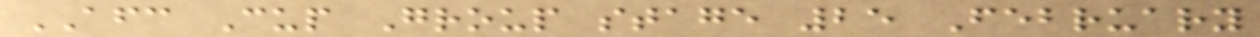AFC Cup Group stage 25 February
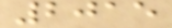2015
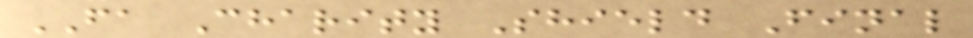FA Charity Shield Final
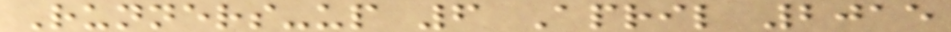Runners-up 6 April 2015
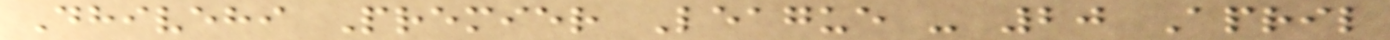Dhivehi Premier League - 20 April
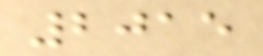2015
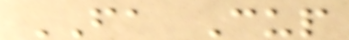FA Cup
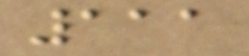111
